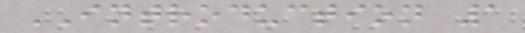INTRODUCTION 1
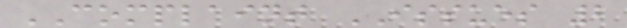COMPLAINT ISSUES 2
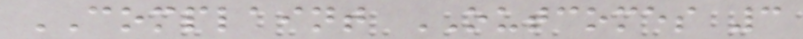COMPLAINT OUTCOMES 3
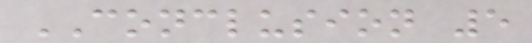CONCLUSION 5
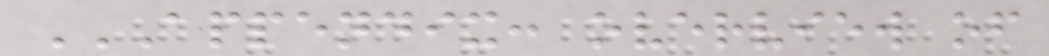APPENDIX: OVERVIEW OF
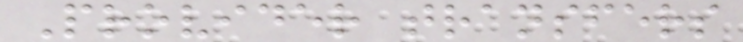Provider transfers
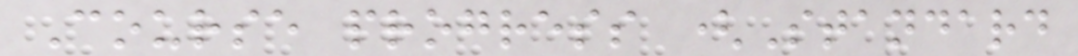Course progress (Standard
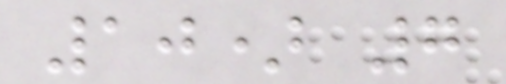10) 7
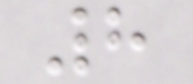8
